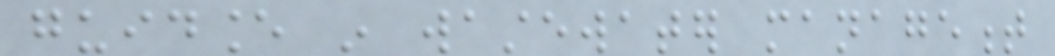guidance in wastewater management
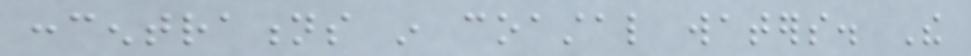concentrations in coastal waters. The
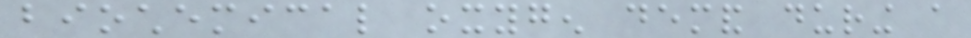biochemical oxygen demand during a
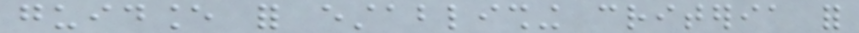guidance for establishing criteria for
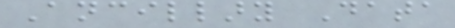Ancillary Data
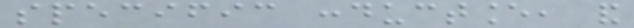specific conductance, and
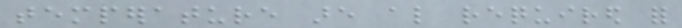temperature are also required for
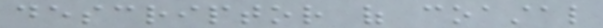descriptor of coastal
